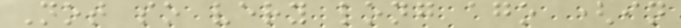Not so very long ago (in
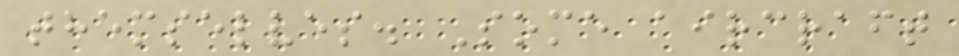themselves. Some aircraft
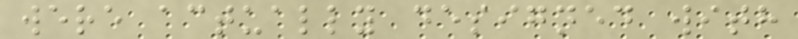were actually designed with
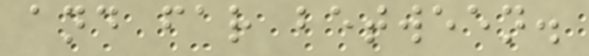and far between.
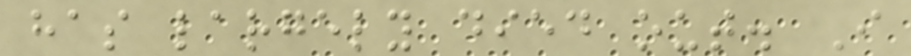has largely died out. I
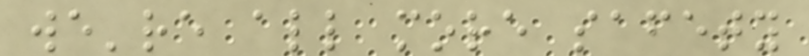we're all more safety
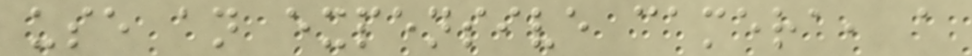use an expensive camera, a
